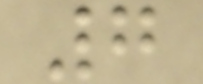7
